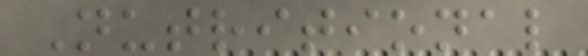Nutritional
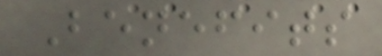Benefits
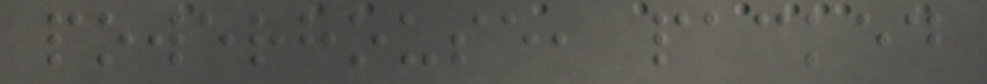powerhouse, packed
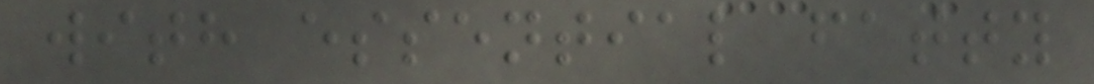with essential fatty
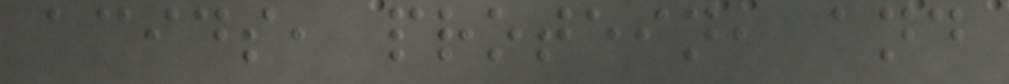acids, protein, and
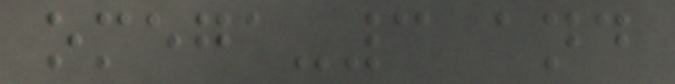omega-3 and
